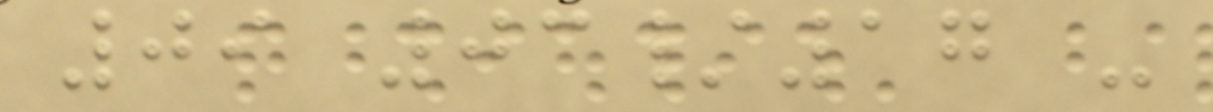09 03/17 -
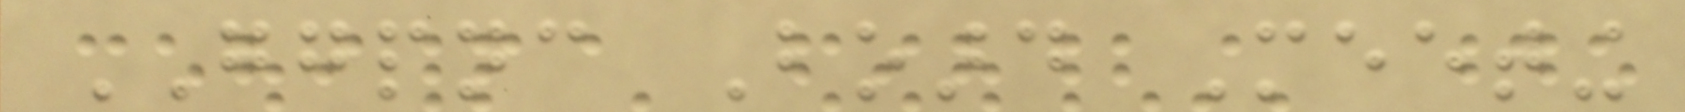GGPNC Board Meeting
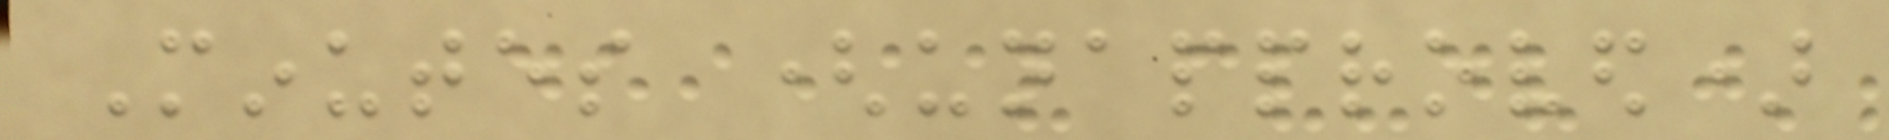Minutes (unapproved)
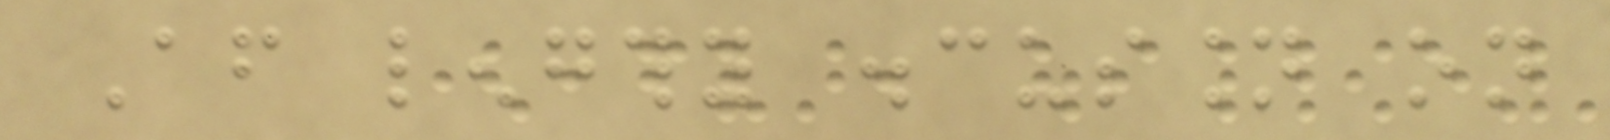After lengthy discussion on
